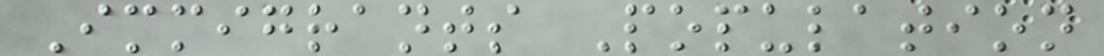Immigrants Population
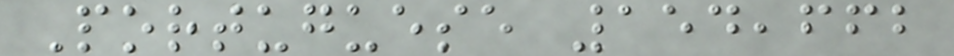Portuguese 154,662
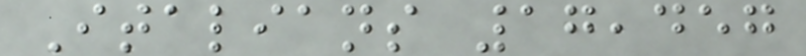Italians 17,457
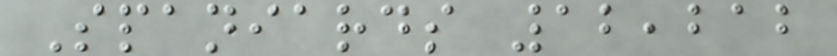Spaniards 12,212
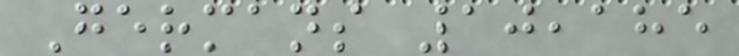Germans 10,185
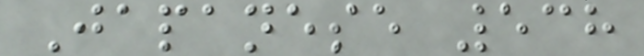Japanese 538
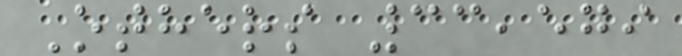Others 33,579
